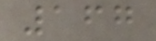167
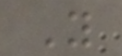You
